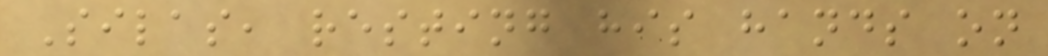Silas, resting his hands on
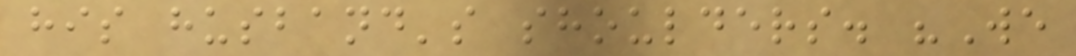his husband's shoulders. "We
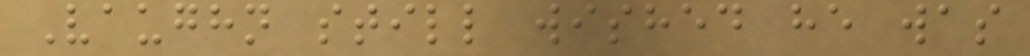Vaughn still wished he was
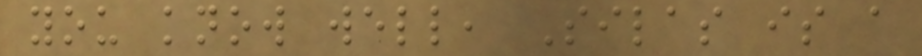you know well, Silas is a
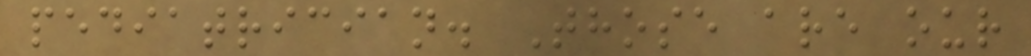pediatrician. Those are our
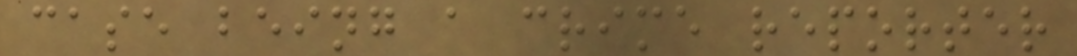case being a crime reporter
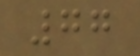77
